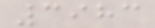3983
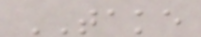TAKE
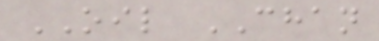OIL CHAN
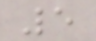5
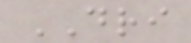DRI
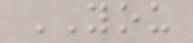YOU
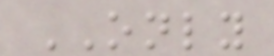ONLY
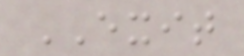EXIT
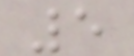5
